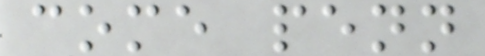come penn
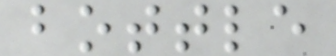bottle
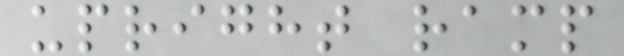upright ramp
